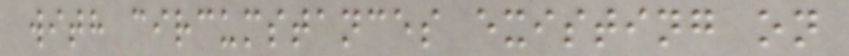with circumstances existing on
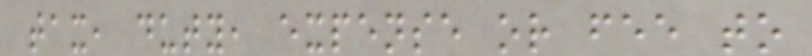tax, duty, expense or fee to
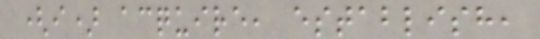(i) acquire, establish,
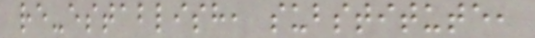re-establish, substitute,
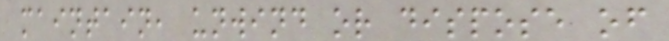maintain, unwind or dispose of
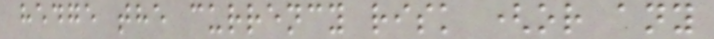hedge the currency risk (or any
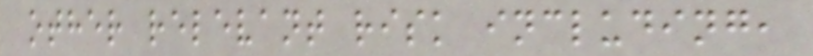other relevant risk including,
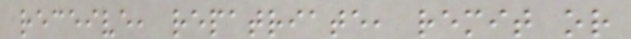receive, repatriate, remit or
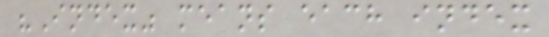"Index" means each index
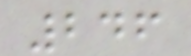246
